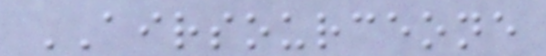AIRSOURCEONE
